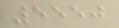5550
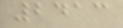2413
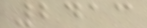2413
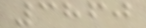3860
